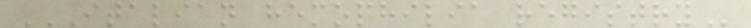ITALIAN HEMOPHILIA REGISTRY
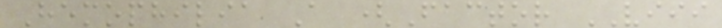Hemophilia A (Factor VIII
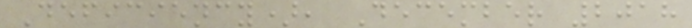Deficiency), December 2018
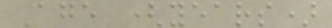Age (years)
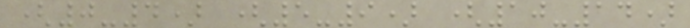(0-4) (5-9) (10-14)
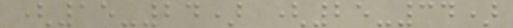(15-24) (25-34)
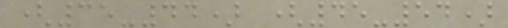(35-44) (45-54)
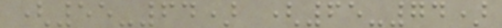(55-64) (65-74)
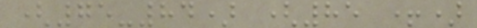(75-84) (85 +)
